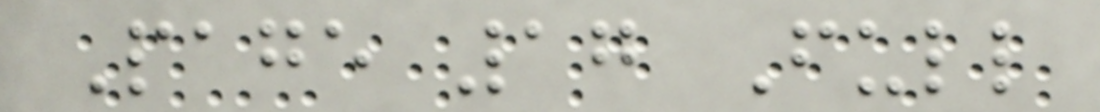Page 17 Full
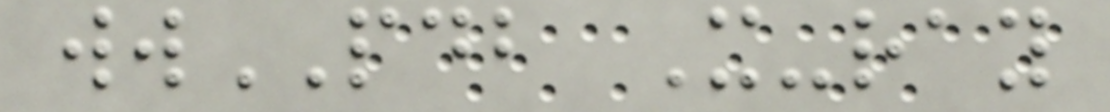wwPDB X-ray
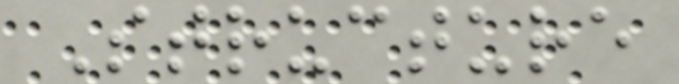Structure
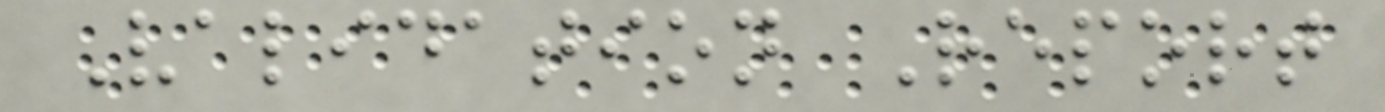Validation Report
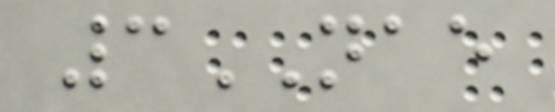3NAE
